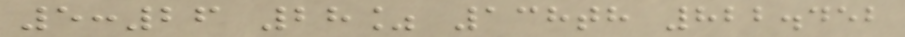5:26 28% 138th 822.452
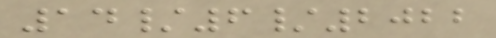14/6/2022
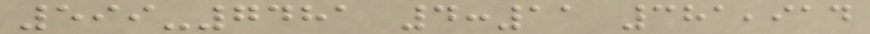599-7481 4:11 381,914
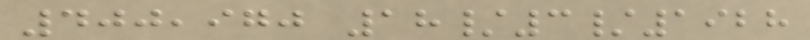400,970 18/3/1928
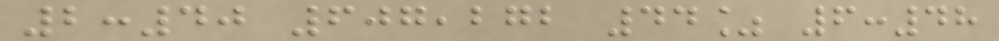2:40 607,272 44% 6:48
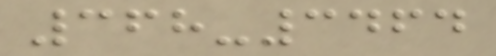368-3464
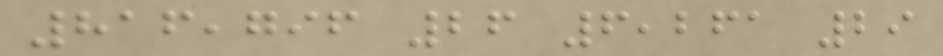816,796 26 6,261 29
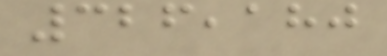326,180
